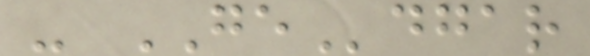- GEdgar
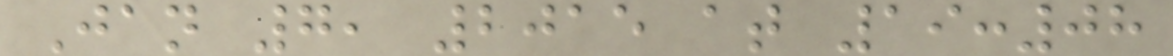Jan 7, 2015 at 19:08
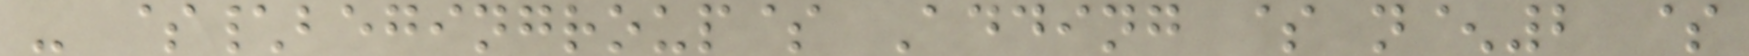- $\begingroup$ Adding $ n^2 $
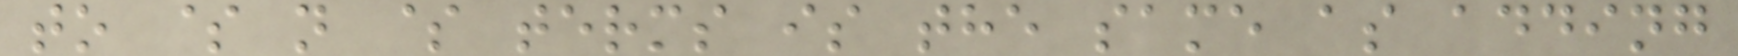to $ n $ terms is the same as adding
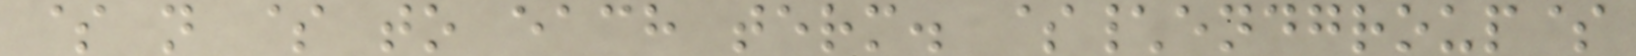$ n $ to each term. $\endgroup$
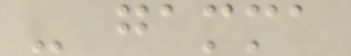- gamma
